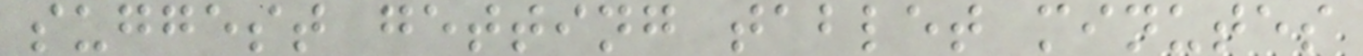suggest getting tablet minutes
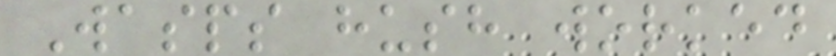Wasps hush worked
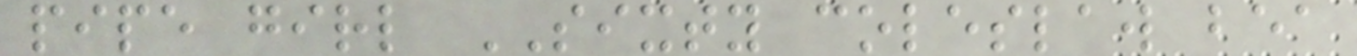pipe girl SIXTY coleslaw bea
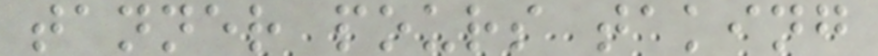tanner pours taking
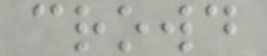crowd
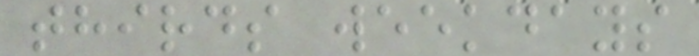thirds weekdays
